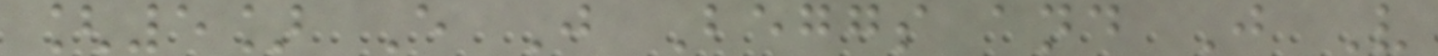[5] E J Beggs and J V
